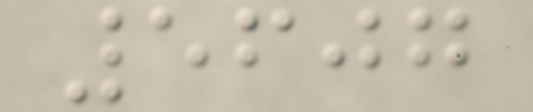5607
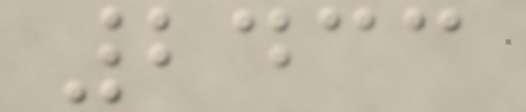2433
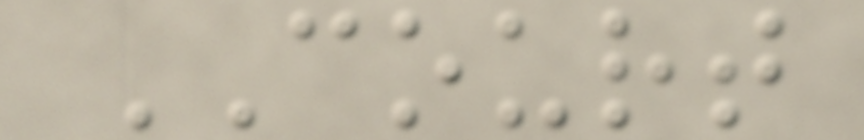COURT
